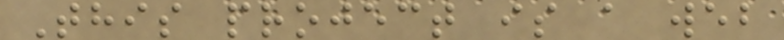This project is a web
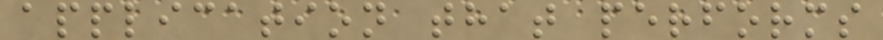application that performs
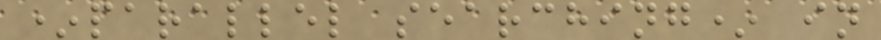*parallel searching* in
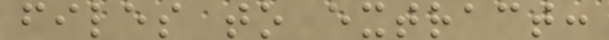files to extract:
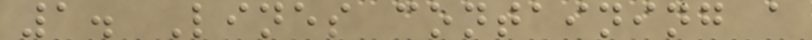1. Lines containing a
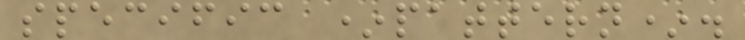specific *pattern*.
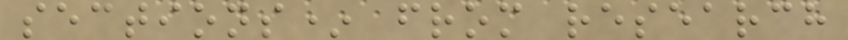sections* from research
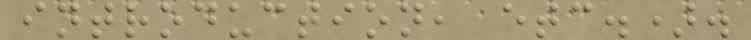introduction, etc.).
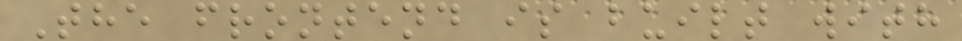The frontend is built with
